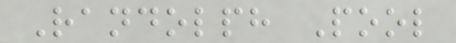Randolph Pool
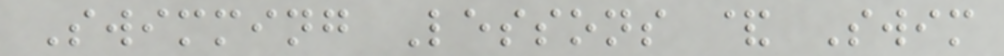Swimming Lessons & Swim
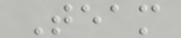Team
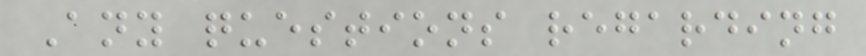Any questions regarding
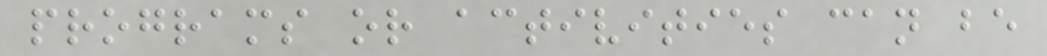programs or activities can be
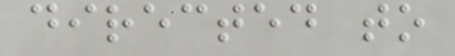directed to
